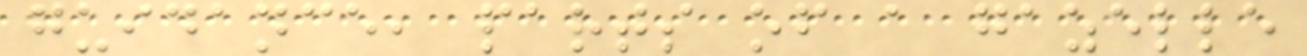guidance, parts of a gazelle
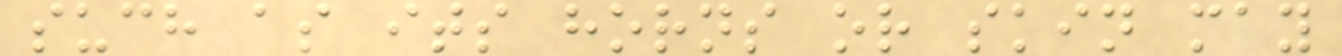such as its horns or skin may
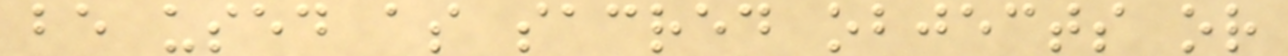be used as sacred objects or
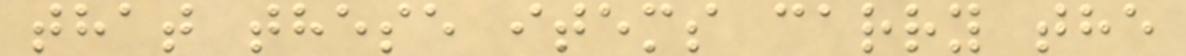that these items carry the
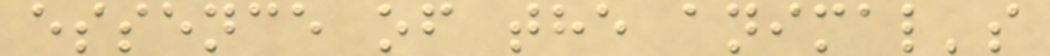essence of the animal's
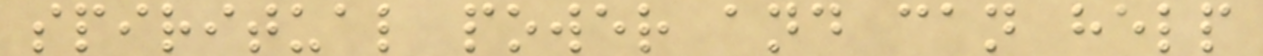spiritual power and can help
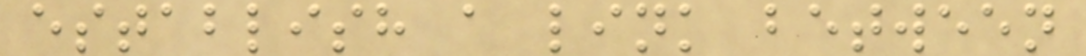establish a link between
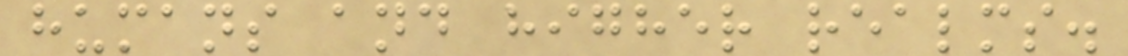humans and higher realms.
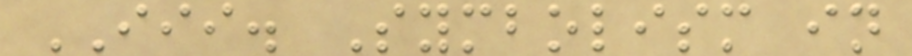III. Symbolism in
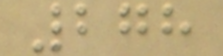278
